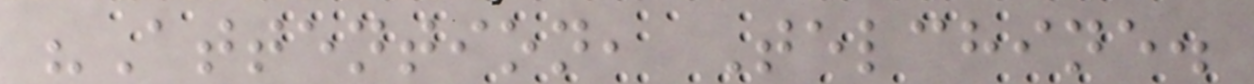"Attention, Telchine.
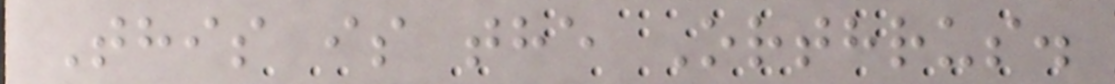This is the Orthrus.
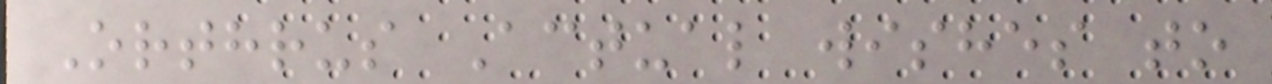Orthrus Actual wishes to
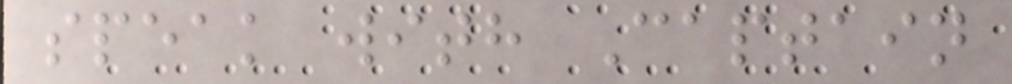speak with Captain
